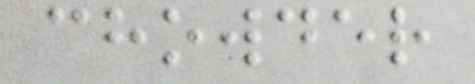chowder
